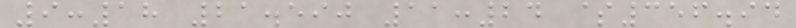9:18 21.590 11:24 $356.94
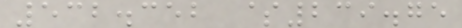532.352 $239.75
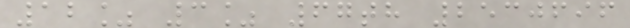12% 3% 67th 2530696
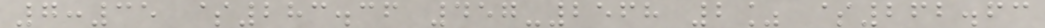7:35 $283.36 457-2568 2% $262.63
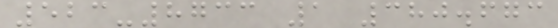523-8733 1 380.673
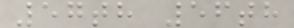57th 56th
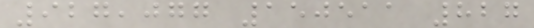927,077 150511 827
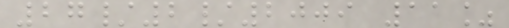27/2/2009 11%
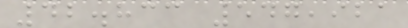42.833 547,921
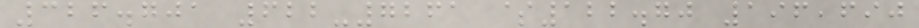326.701 622-7261 $122.70 196,690
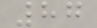87
